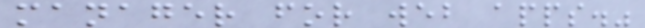manager for web apps."
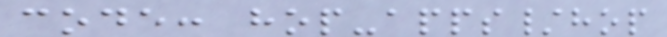code: hop-apps/hop
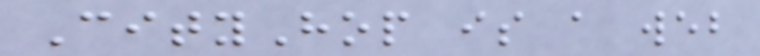CityHop is a web
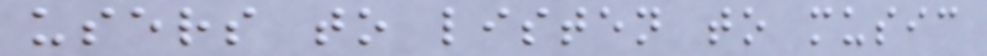users to listen to music
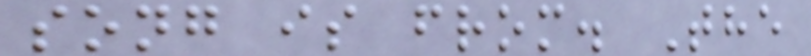song is from. The
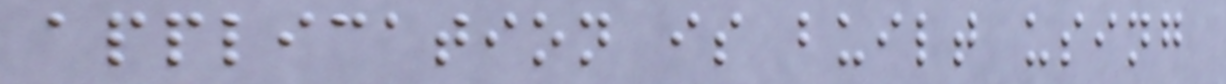application is built using
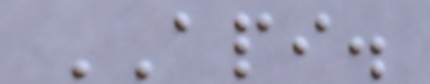API.
